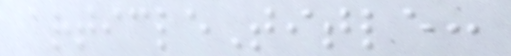articleTitle:
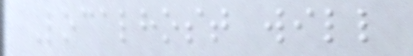Localhost will
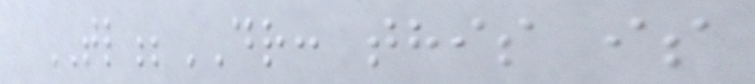TL;DR: this is
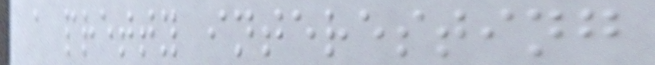a pretty interesting
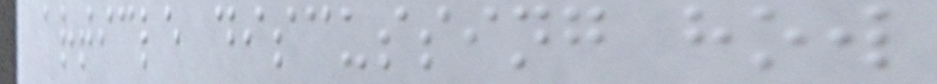article discussing how
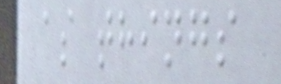as things
